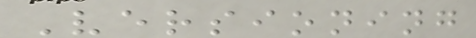Versioning
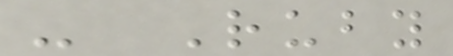- Ruby
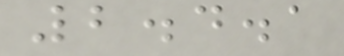2.4.1
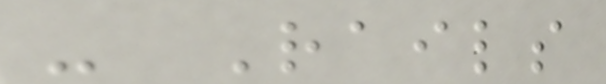- Rails
